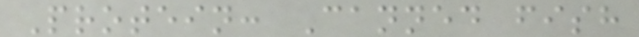Protein: Canned fish
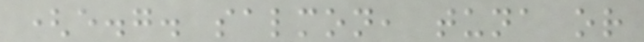(e.g. salmon, tuna or
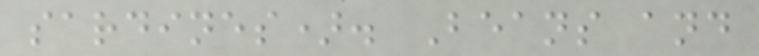sardines). Beans and
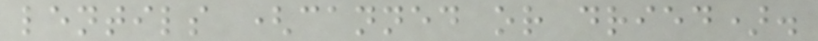lentils (canned or dried).
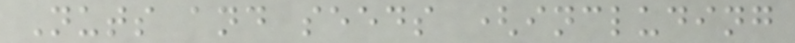Nuts and seeds (including
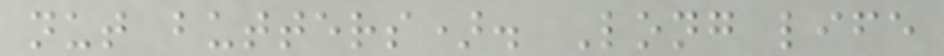nut butters). Long life
